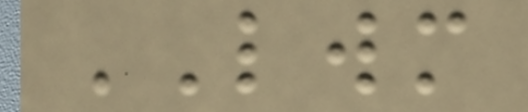LWM
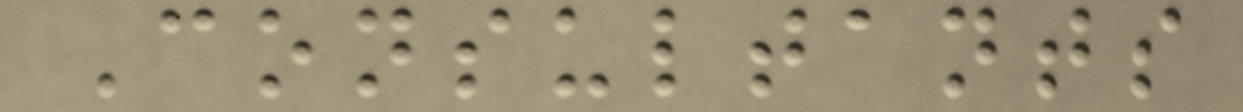Consultants
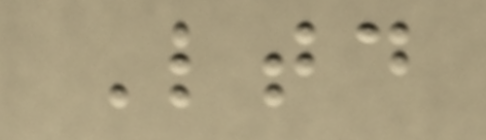Ltd
